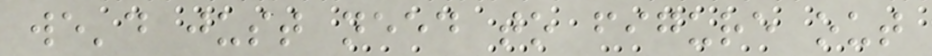we'd just need to figure out
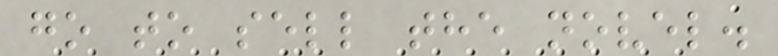go to sell the novel.
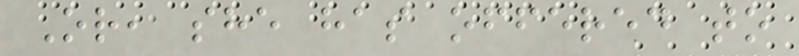Or, she has offered to
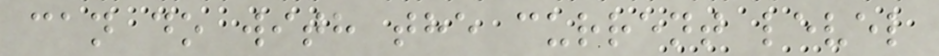can do with the current level
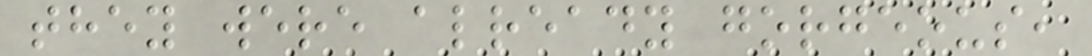they were already gorgeous,
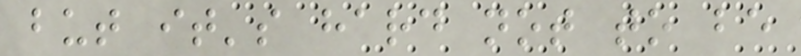but it's hard not to be
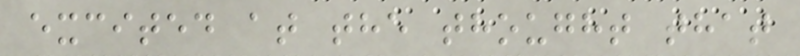excited at the thought that
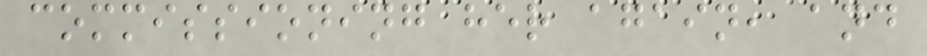commissioning her again, and
